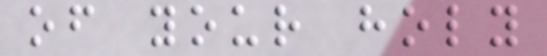of your holy
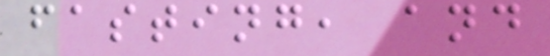fasting, and
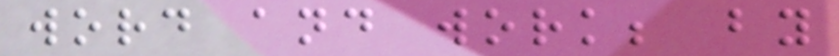word and work; by
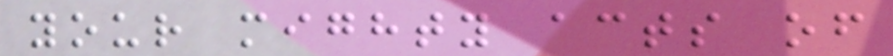your mighty acts of
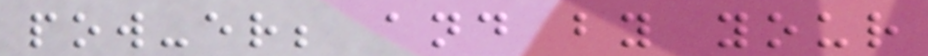pow-er; and by your
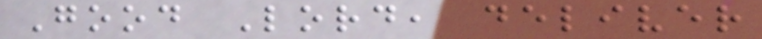Good Lord, deliver
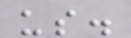us.
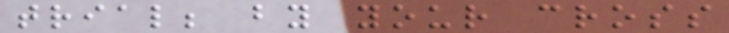trial; by your cross
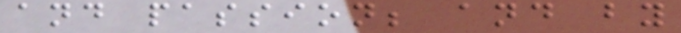and passion; and by
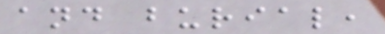and burial,
